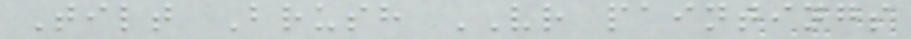Tilt Brush VR paintings
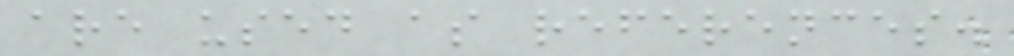are used as references.
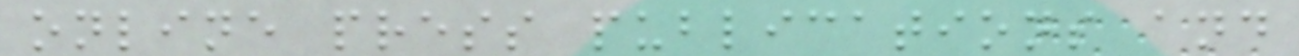online press publications and
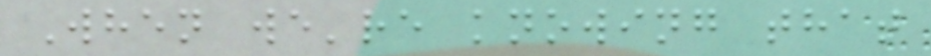When we're knowing that
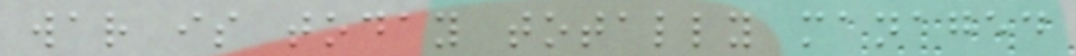war is today totally managed
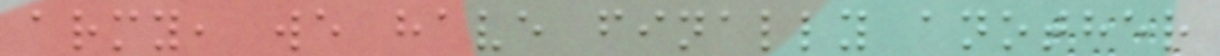army, we have finally another
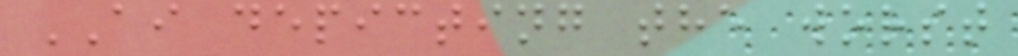AI depicting the worst
